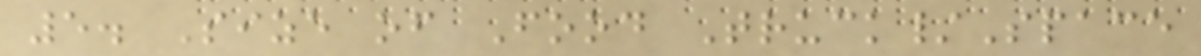5. Size of Food Truck/Space
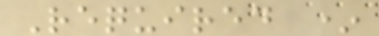Required *
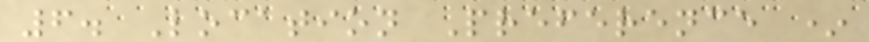6. Location Preference *
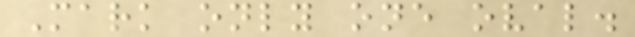Mark only one oval.
